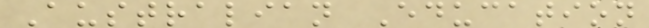Australian Education
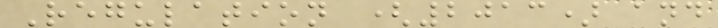Regulation (2013) and
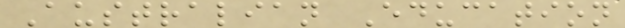Australian Education
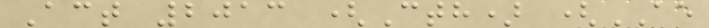Act 2013 (Cth) (AE
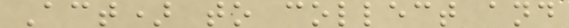Act) to collect and
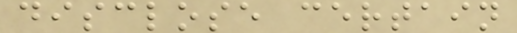disclose certain
